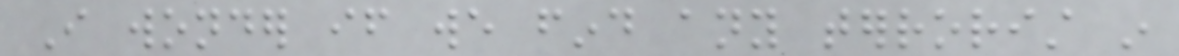I wonder if we find any terrorist in
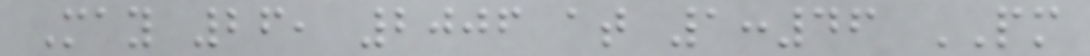May 26, 2006 at 1:46 PM
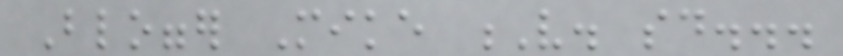Blogger Mike V. said...
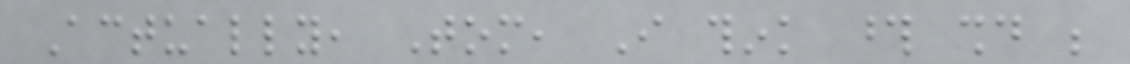Actually, Tom, I think those should be
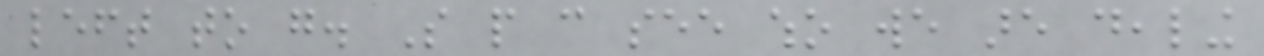left to go. So people can see who we are dealing
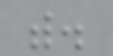with.
